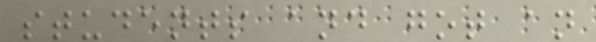students and got an
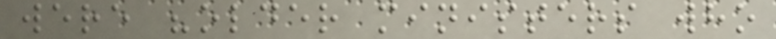were "older ministers who
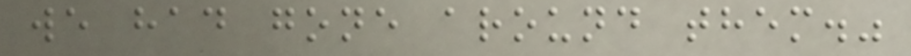we had gone around them."
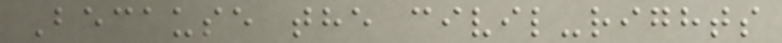Because the civil-rights
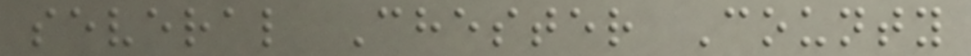several Chester County
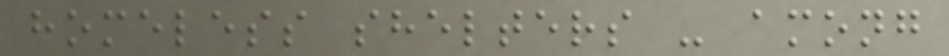homeless shelters - among
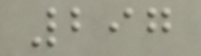297
